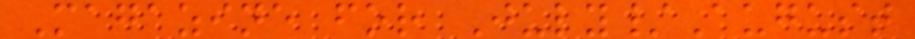Magazine for July/August
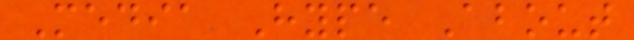Media Hype About
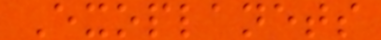Exoplanets
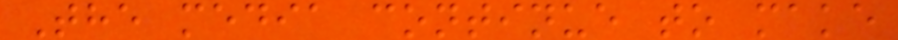The media continue to make
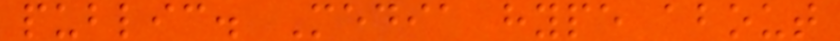public. Media hype about
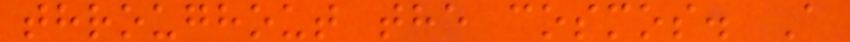throughout the cosmos. A
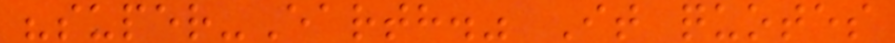"super-Earth." It quotes
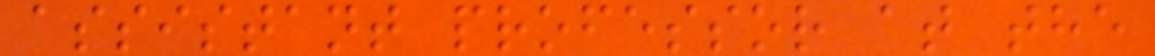assistant professor at the
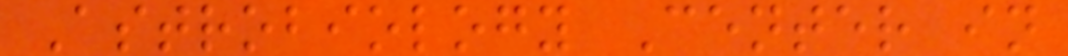Astrobiology Center in
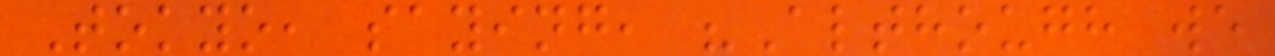Tokyo, saying, "Although we
